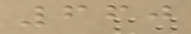660
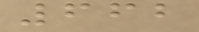662
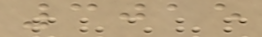3015
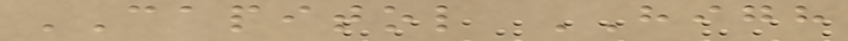CAPITOL HIGH
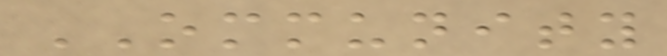OMMUNITY
